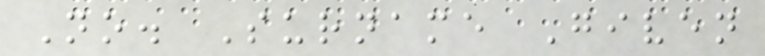No. Surname Given
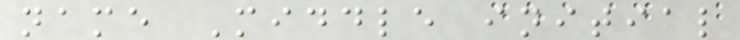name Middle initial
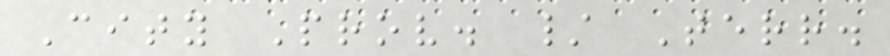City Prov. / Terr.
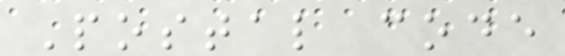Postal code
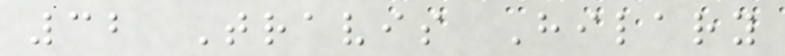32 Travis Hilary
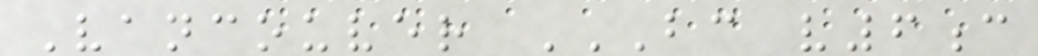Vancouver BC V6C
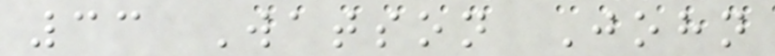33 Watson John
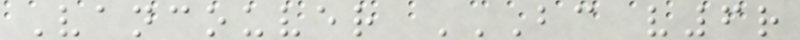Vancouver BC V6R
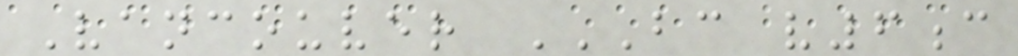Vancouver BC V6C
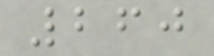260
